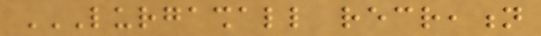LURGASHALL RECREATION
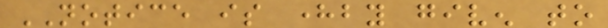NOTICE is hereby given to
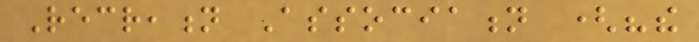Recreation Association ("the
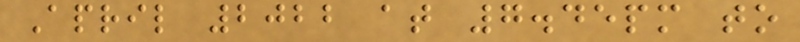April 2022 at 7.45pm to
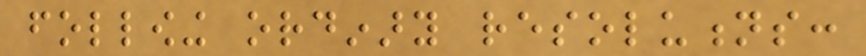following ordinary resolutions:
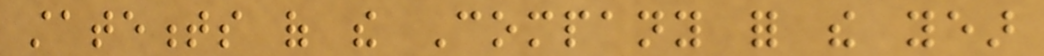statements of the Company for the year
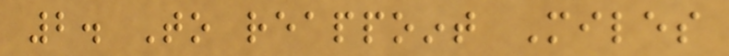2. To reappoint Miles
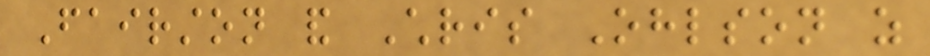Fairston and Chris Ohlson as
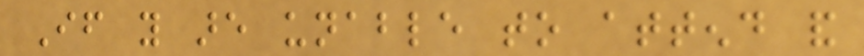If you are unable to attend and
